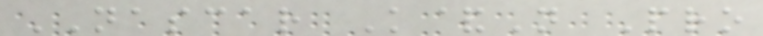NASCAR K&N Pro
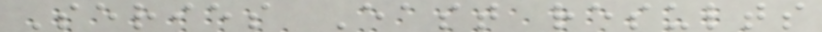Series East results
